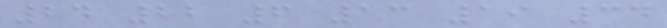24 22 6 13 19 34
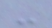-
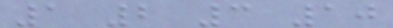1 2 3 10
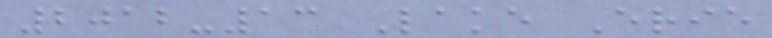2012-13 Lake Erie
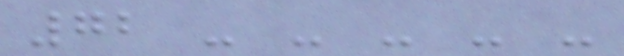72 - - - - -
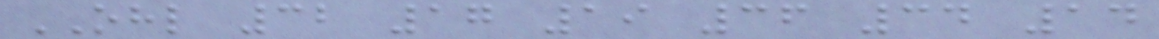OHL 32 17 19 36 34 14
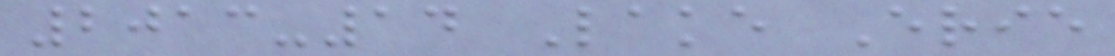2013-14 Lake Erie
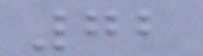72
